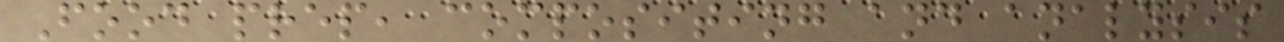Food prep, compositing and analysis
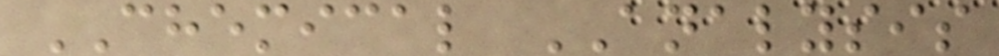CHEMICAL ANALYSIS
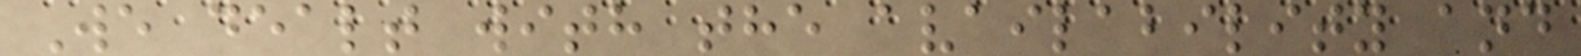We dealt with the availability and
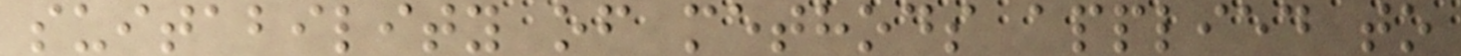suitability of methods applied to
